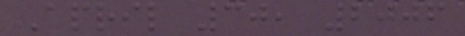April 30, 2006
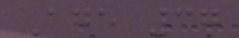Age 37
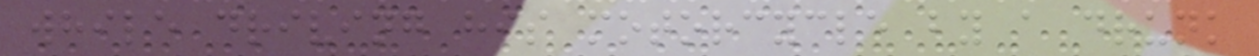while driving his motorcycle by a drunk
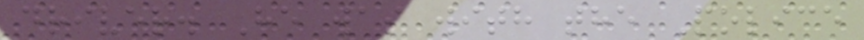driver. He was with the Police
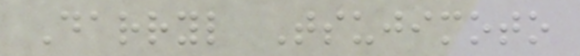Darryl Tsujimoto
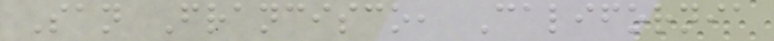San Francisco, California
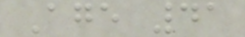Age 41
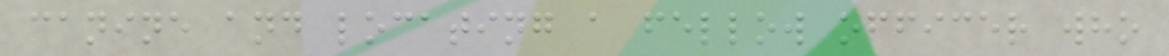canine and locating a fellow officer who
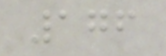176
